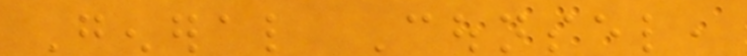General Counsel,
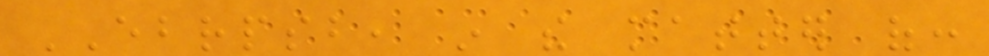EBRPSB, in the matter of:
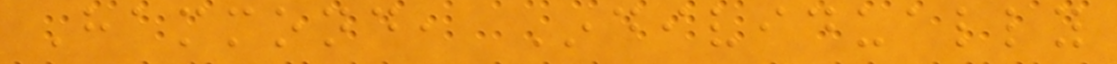Hammond, Individually
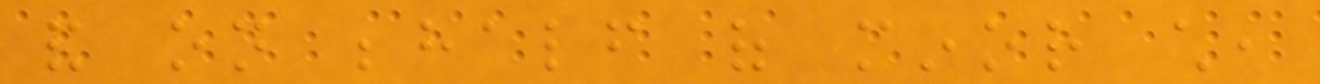and on behalf of minor child,
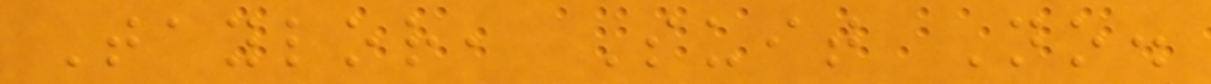Taylor, Suit No.
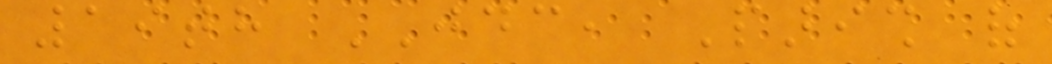19th JDC, Parish of
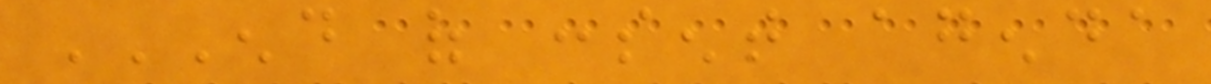END OF CONSENT AGENDA
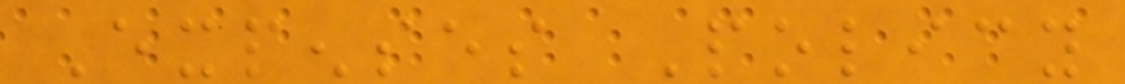Expenses Policy
